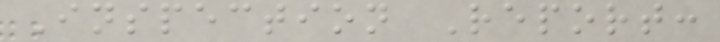Inspection Report:
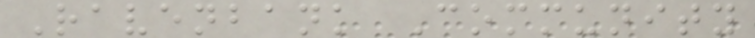Ravenbank Community
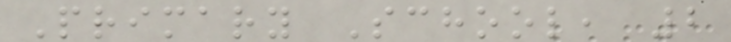Primary School, 2
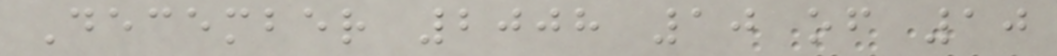December 2008 10 of 10
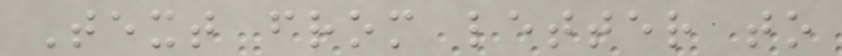Text from letter to
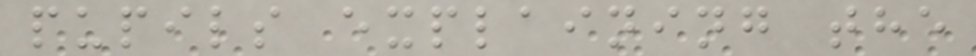pupils explaining the
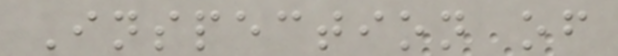Inspection of
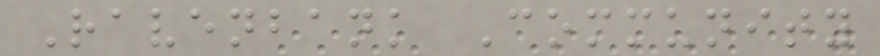Ravenbank Community
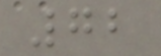72
